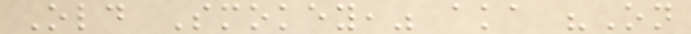Old Smokey," aka "On
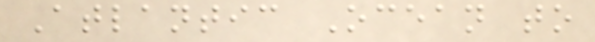Atlantic Ocean to
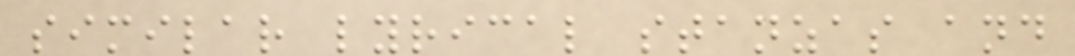similar lyrical stanzas and
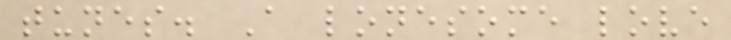tunes. A lonesome love
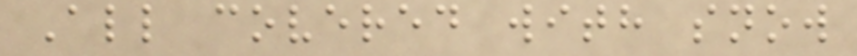All covered with snow
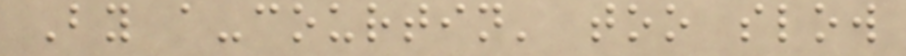By a-courtin' too slow
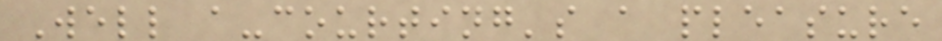Well a-courting's a pleasure
